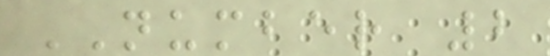NUMBER 2
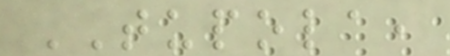TUPOLA,
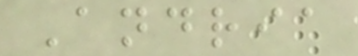Andria
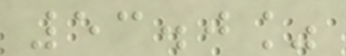53.0%
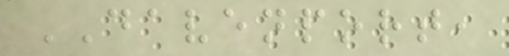DAVENPORT,
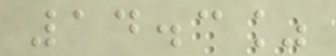14.3%
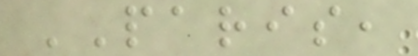PARIS,
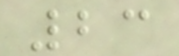23
